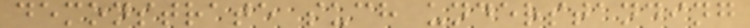demonstrate such understanding
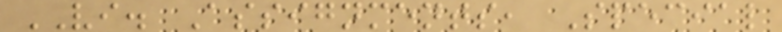VI. Assignments, Special
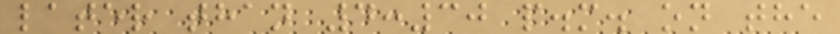later than 4:30 p.m. on the
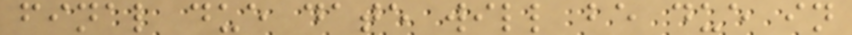final due date will be due in
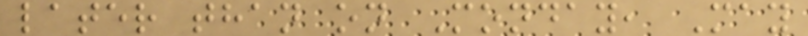later than on Monday, May
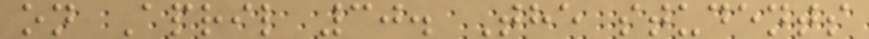on April 30. The students
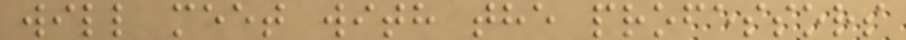will meet with the professors
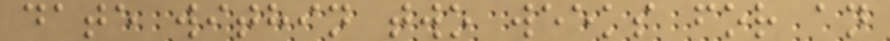date within two weeks for an
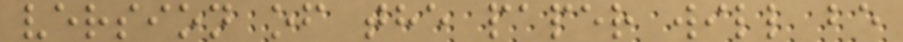version of the paper will be
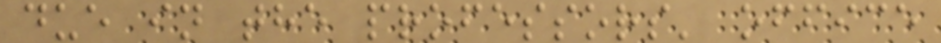due in the professors' office
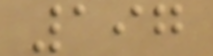197
